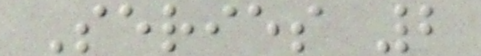Series 2
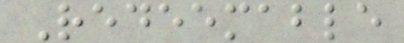Redeemable
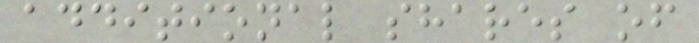additional shares of
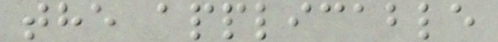the applicable
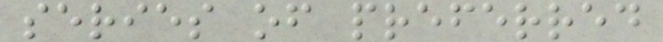series of preferred
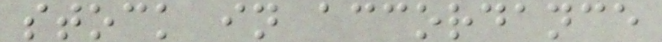stock in accordance
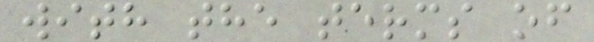with the terms of
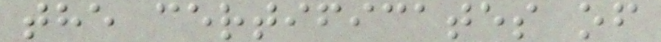the certificates of
